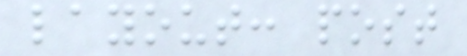layout: post
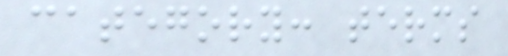category: terms
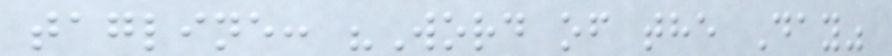tagline: "Word of the Day"
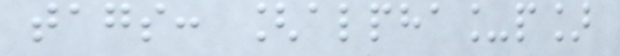tags: [alpha_p]
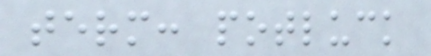term: potluck
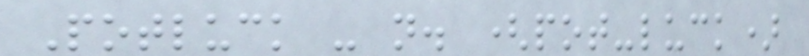Potluck - n. (pot-luck)
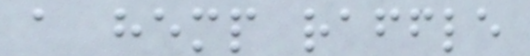a hemp raffle
